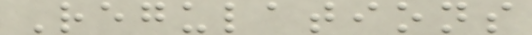Regulations
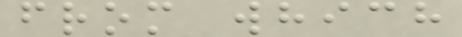from which
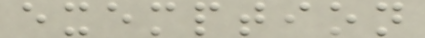exemption
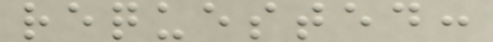requested:
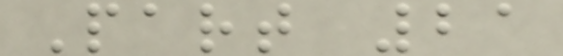Part 21
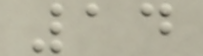14
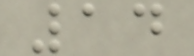14
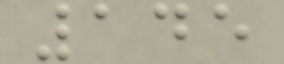145
